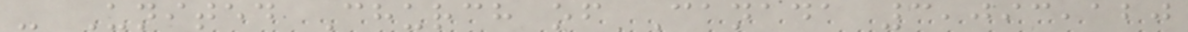- United Church of Canada 3,093,120
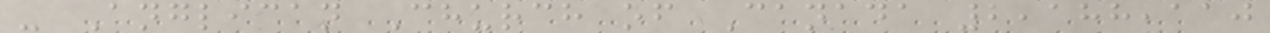- Anglican Church of Canada 2,188,110
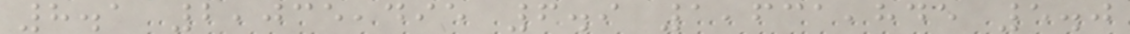8.1 2,035,495 6.9 1,631,845 5.0
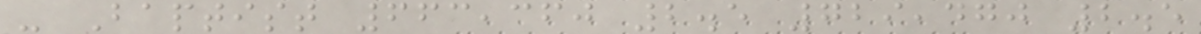- Baptist 663,360 2.5 729,470 2.5
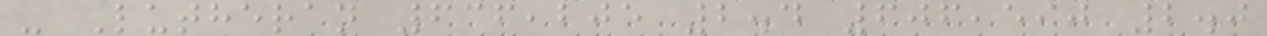- Lutheran 636,205 2.4 606,590 2.0
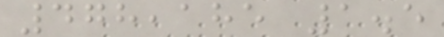478,185 1.5
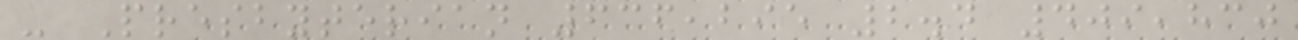- Presbyterian 636,295 2.4 409,830
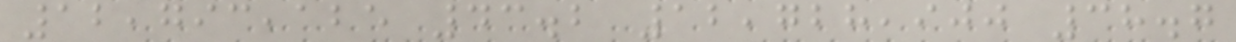12,793,125 43.2 12,728,900 38.7
